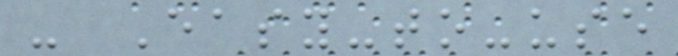- Easy-to-use
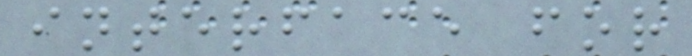interface for
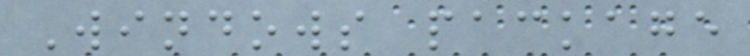Windows package
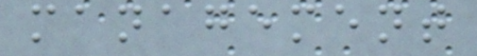management
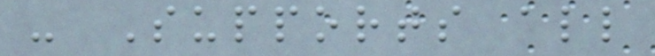- Supports all
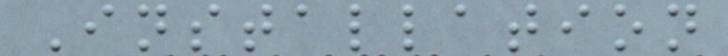Installation
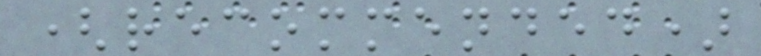(recommended)
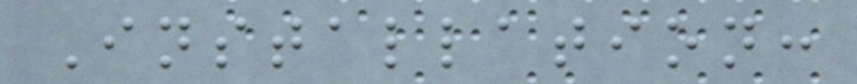Installation:
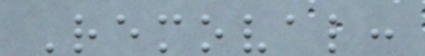Removal:
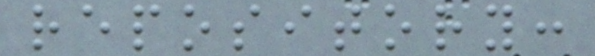repository:
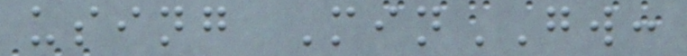using MinGW:
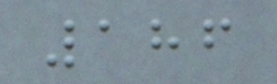186
